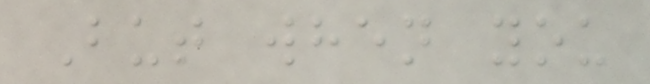But when you
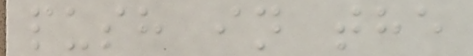push in the
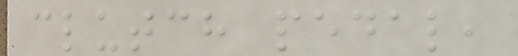clutch pedal,
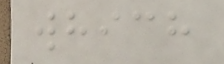which
